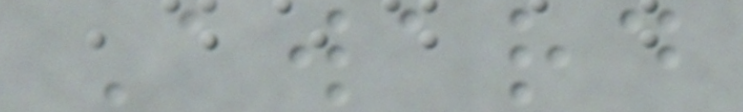Award
